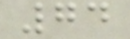74
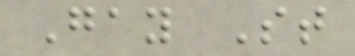Gay St
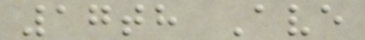17th Ave
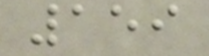159
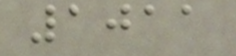1011
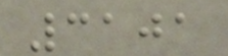3101
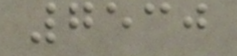7530
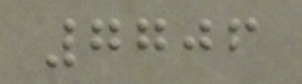7706
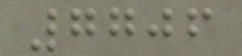7706
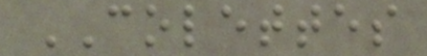COLETTES
